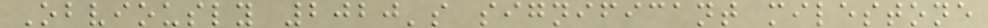Obviously 2020's significant milestone
